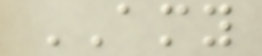AMY
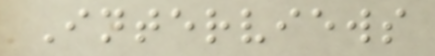Interviews
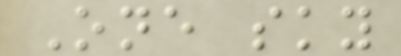One sky
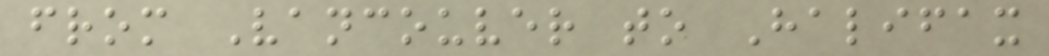from Vancouver to Halifax
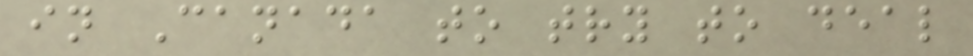in Canada to try to deal
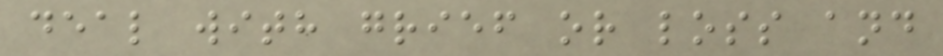deal with grief or loss and
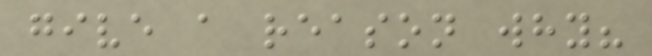give a reason why?
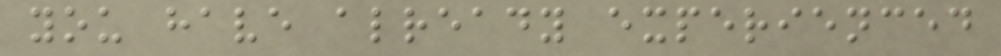you have already experienced
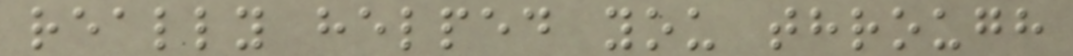really helped you through
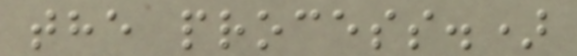the process.)
